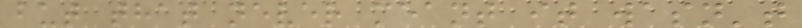but that never meant it wasn't
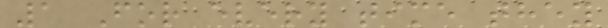1 For every time they
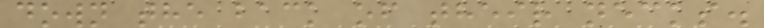down the back of their necks.
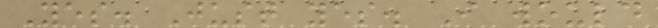Yes. Just yes. I would
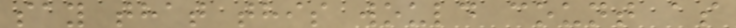say that this would count as
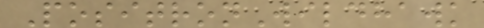PositronWildhawk
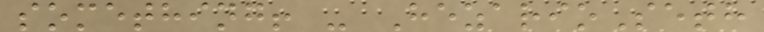something! - HezarioSeth
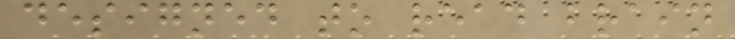designed to read brain
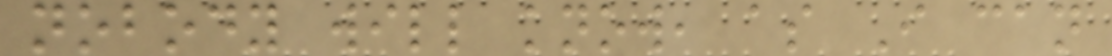nobody will know, as I can
